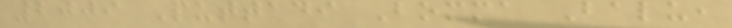2009 Puttadi Bomma Balu,
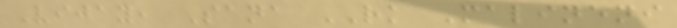Vijay, Sana RK Malineni
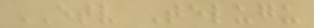ETV Telugu
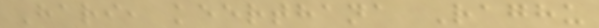Hari, keerthana Raghu
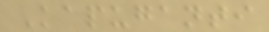Kapuganti
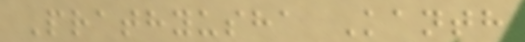Prathyusha Kanth
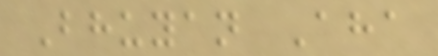Bhuyan Aha
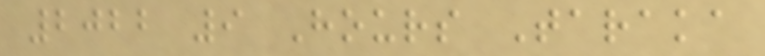2022 9 Hours Taraka
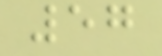57
